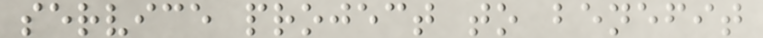service project to benefit
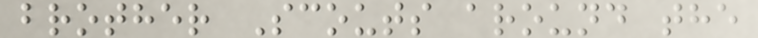brother Scouts around the
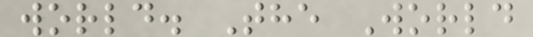world. The World
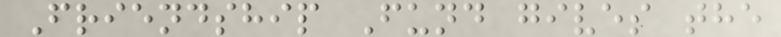Friendship Fund gives the
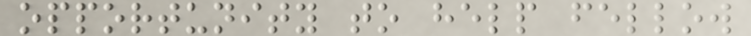opportunity to help fellow
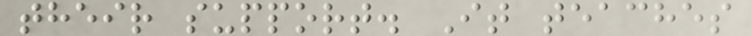their support. It teaches
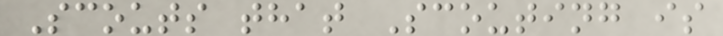Scouts that Scouting is
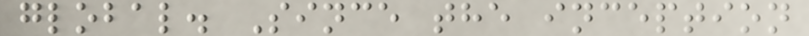global. Since the inception
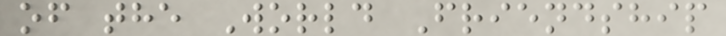of the World Friendship
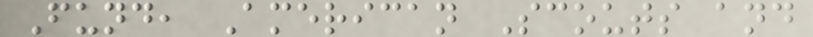Fund, American Scouts and
